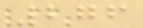276
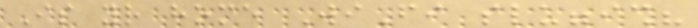Is your home WiFi sluggish?
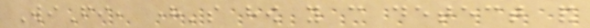WiFi, here's how you can detect and
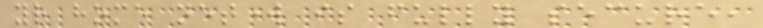your home network is fully secure,
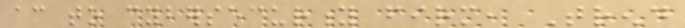according to cybersecurity firm, Trend
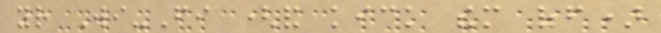your Wi-Fi (and kick them off)
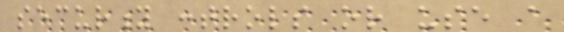security controls or use a
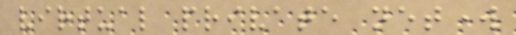virtual private network
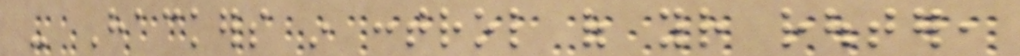- Hackers in control of your router,
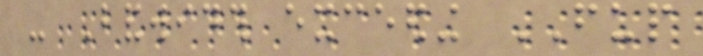- Bandwidth exceeding FUP
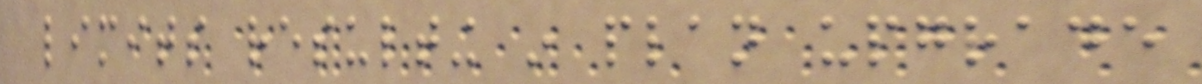limits resulting in plan upgrade
